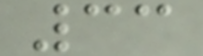33
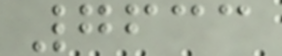7633
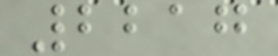2217
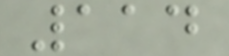114
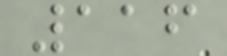116
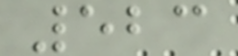523
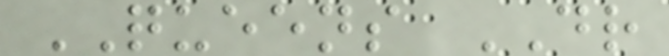QUEENS DR
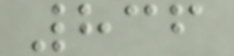836
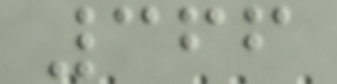366
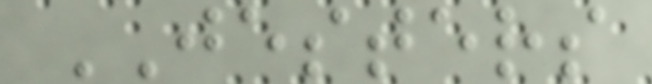JESTERS
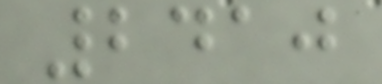2410
